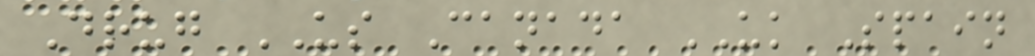Drug US Canada UK Spain
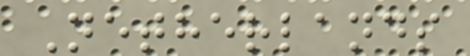Netherlands
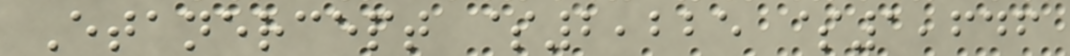Etanercept $2,225 $1,646
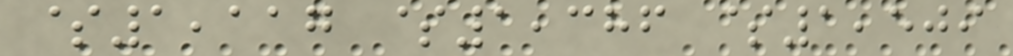$1,117 $1,386 $1,509
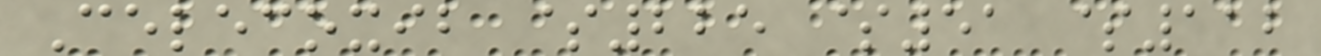Celecoxib $225 $51 $112
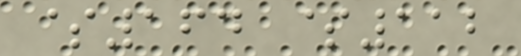$164 $112
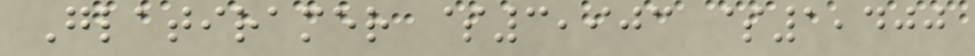Glatiramer $3,903 $1,400
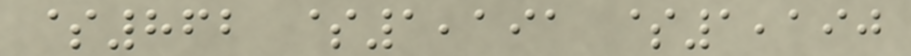$862 $1,191 $1,190
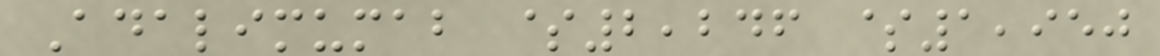Adalimumab $2,246 $1,950
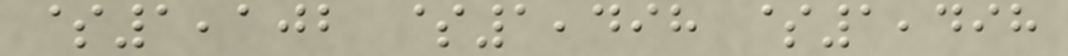$1,102 $1,498 $1,498
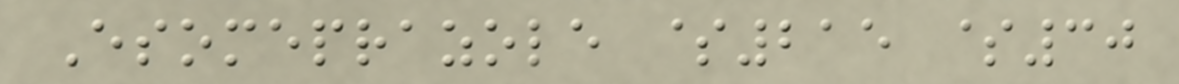Esomeprazole $215 $30
